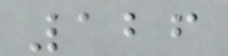126
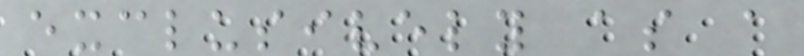exclusively as a
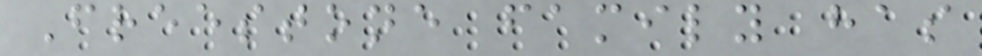Freestone family has
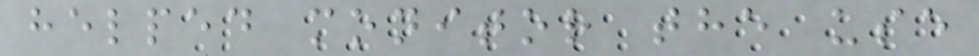helped monitor the use
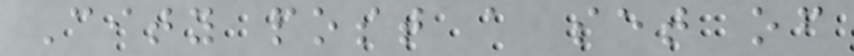City post a set of
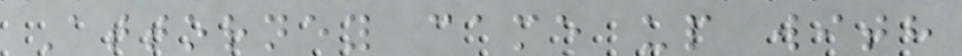Attorney came up with
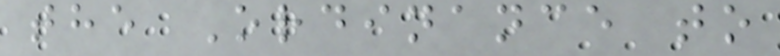the Ordinance to
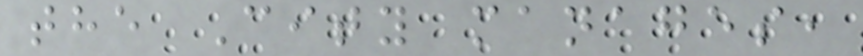the City manages,
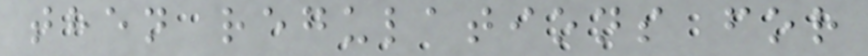then regulations for
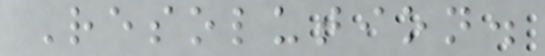Resolution.
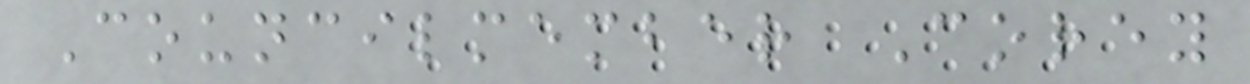Councilmember Corey
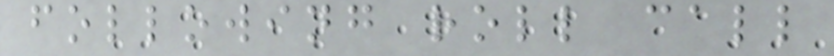following roll call
